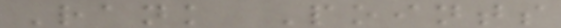Rank Points
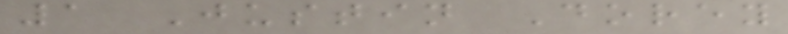1 Justin Dorey
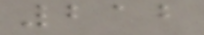212
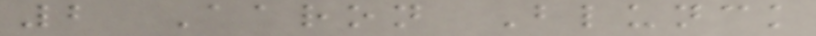2 Aaron Blunck
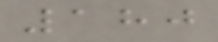180
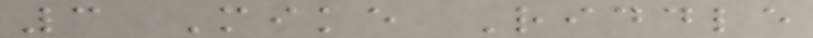3 Mike Riddle
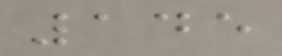145
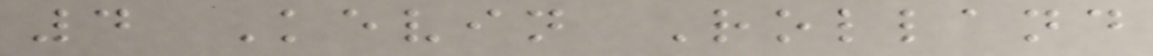4 Kevin Rolland
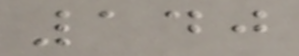140
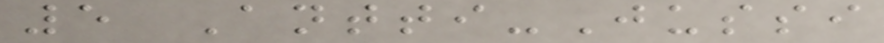5 Antti-Jussi
